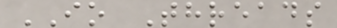IO Threads
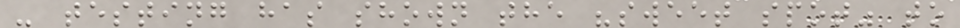- testing has shown the "sweet spot" to
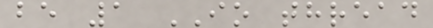be 1 IO thread
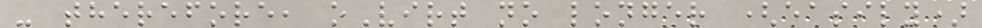- therefore, oVirt no longer (easily)
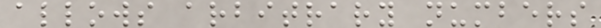allows arbitrary numbers
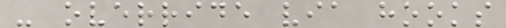- override via hooks
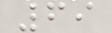69
